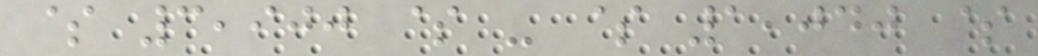$ 3,900 $ - $ 1,040 $
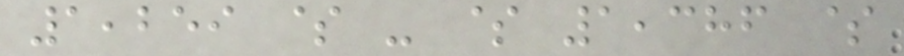1,259 $ - $ 1,386 $
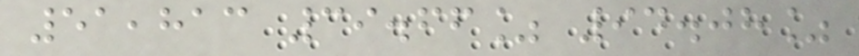51,813 39.66% 94.08%
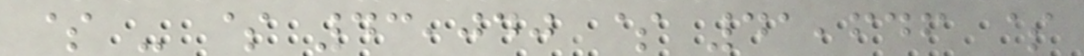$ - $ 43,040 $ 41,646 $
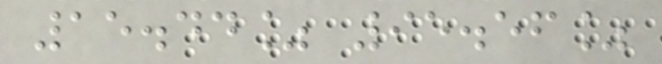15.44% 95.56%
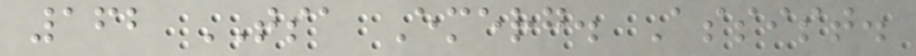162 TSA Emerg. Assist.
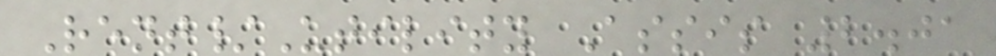Rent/Utility Assis 2.01
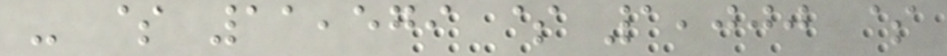- $ 11,579 $ 1,000 $
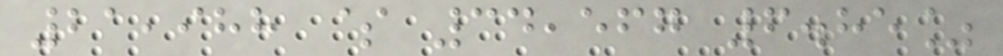21,988 $ 34,567 6.85%
